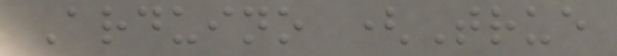Arduino (True
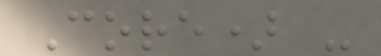Core) -
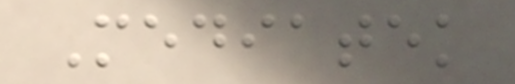Mediatek
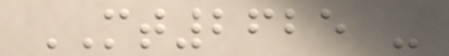MT2625 -
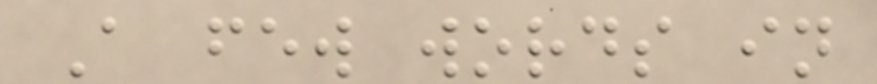A few words in
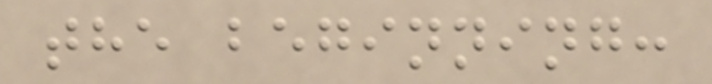the beginning:
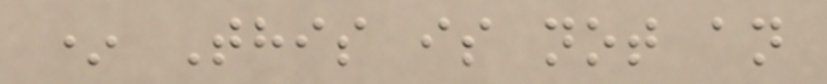* This is not an
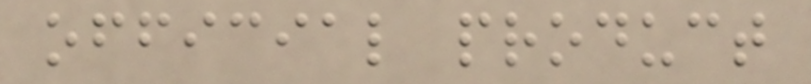official product
